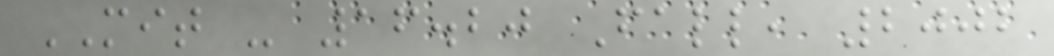MIT - 16.20 Fall, 2002
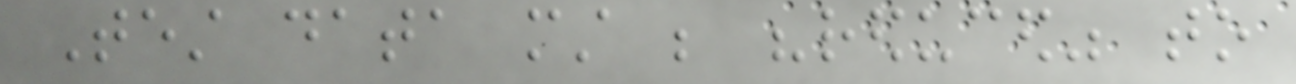Test data must be "reduced" to
